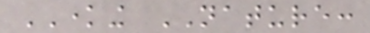KNOWING NATURE:
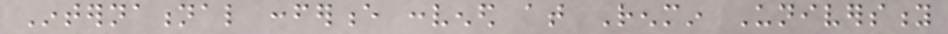International conference convened at Renmin University
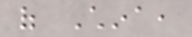of China,
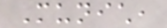Munich,
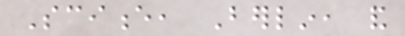Science, Berlin, and
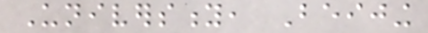University, Beijing
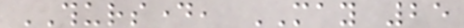THURSDAY, MAY 25
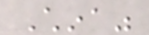China"
